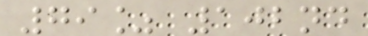79% 102nd
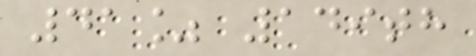41% 149th
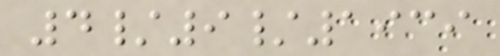4/9/1939
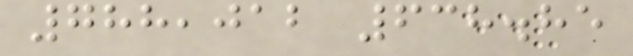788,012 638.85
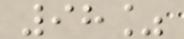98%
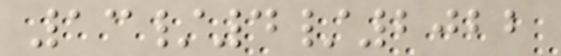13/4/2022
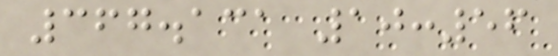367.131 10:56
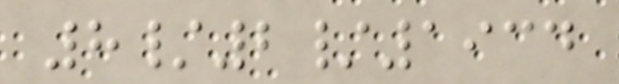8/2/1934
